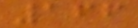166
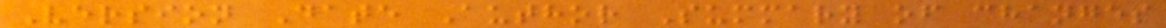Version Date Author Summary of changes
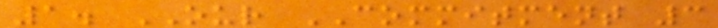1. OUR COMMITMENT 3
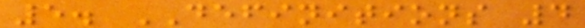5. DEFINITIONS 4
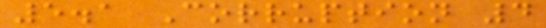5.1 Corruption 4
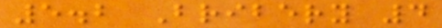5.2 Bribery 4
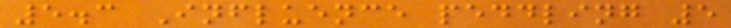5.3 Influence peddling 5
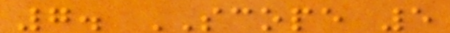7. SCOPE 5
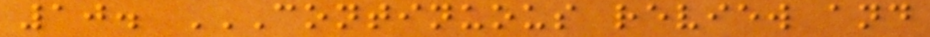10. CONTINUOUS REVIEW AND
